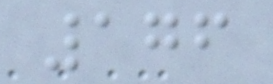176
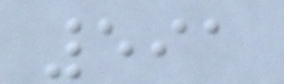591
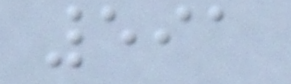591
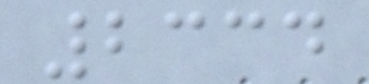2334
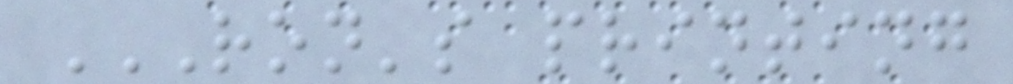RON'S PRINTING
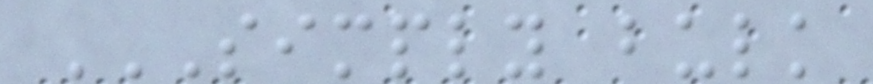SIMPLY BULK
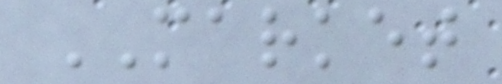MARKET
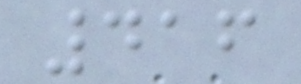416
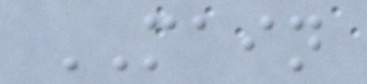MAIN
